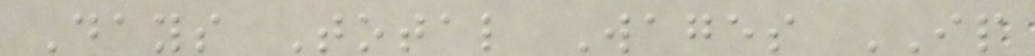Days Total Wages IP
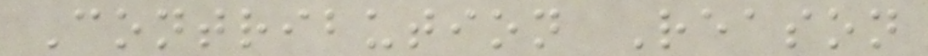Contribution Reason
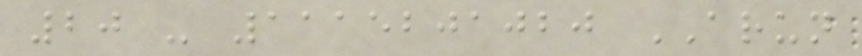20 - 1115201020 ARUN
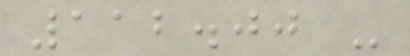112.00 -
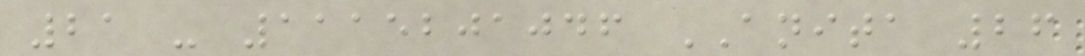21 - 1115201046 ANITA 26
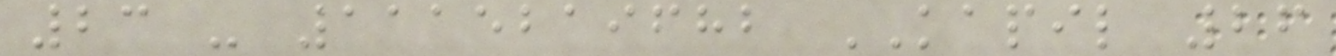23 - 1115219682 KAPIL 26
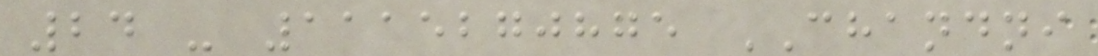24 - 1115270875 CHANDNI
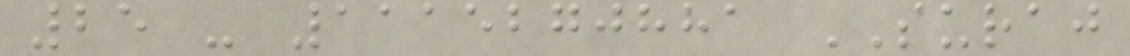25 - 1115270881 SURAJ
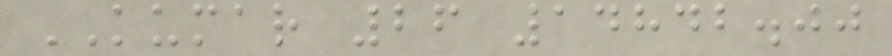KUMAR 26 14842.00
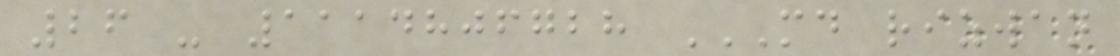26 - 1114806728 MD RIZWAN
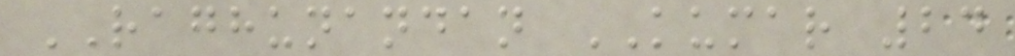RAGHUNANDAN KUMAR 24
